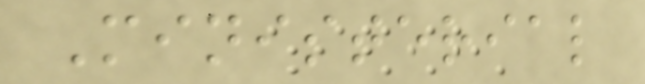Ministerial
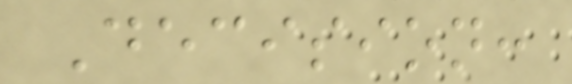Decision:
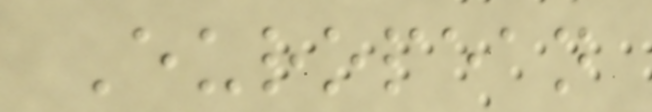European
